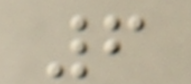6
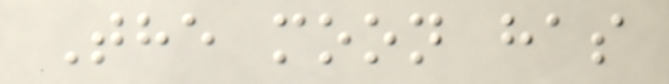The moon has
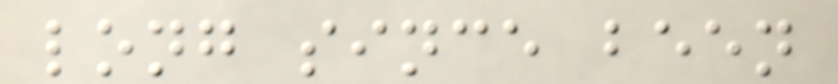long since been
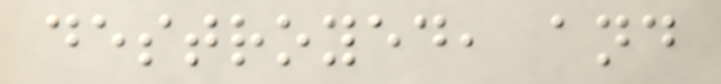destroyed, and
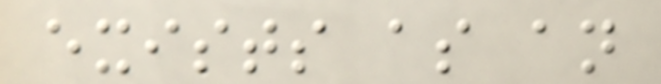exists as an
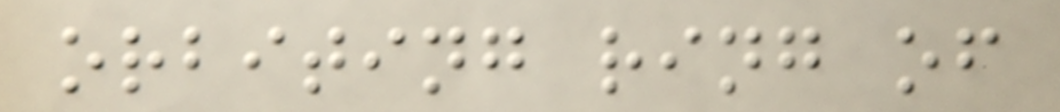orbiting ring of
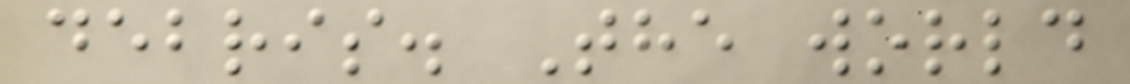debris. The world
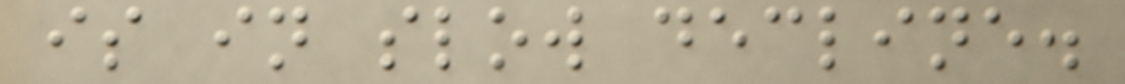is in slow decline.
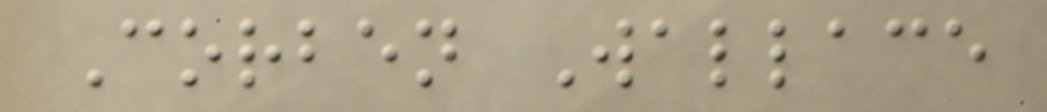Corben Wallace
